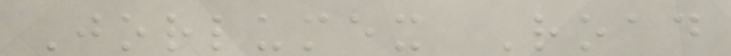Jorlumex Road
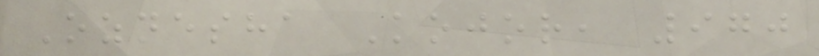Oznesha Kojor, 970
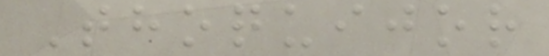Thoquijor
